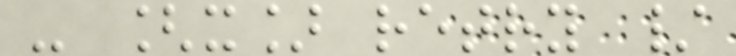- [x] retry /
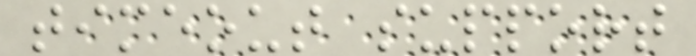timeout support
